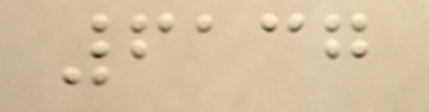6137
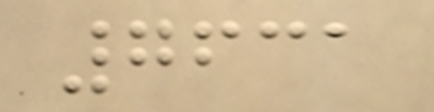7631
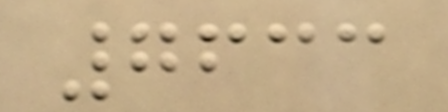7633
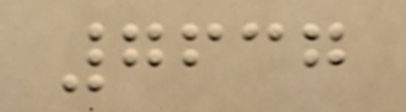7637
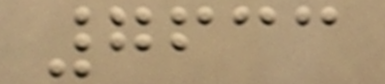7633
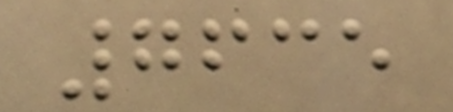7635
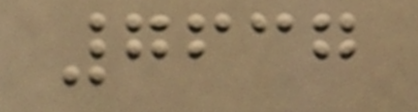7637
